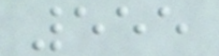555
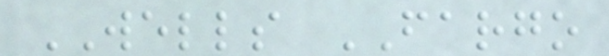WELLS FARGO
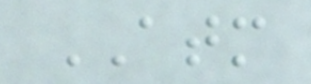ATM
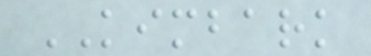KIMBARK
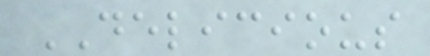DELICIOUS
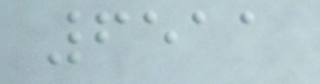6511
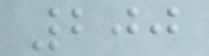200
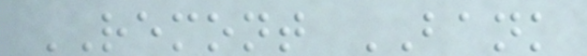REMONT BANK
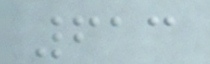613
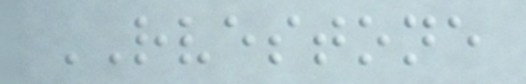RVESTONE
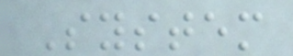System
